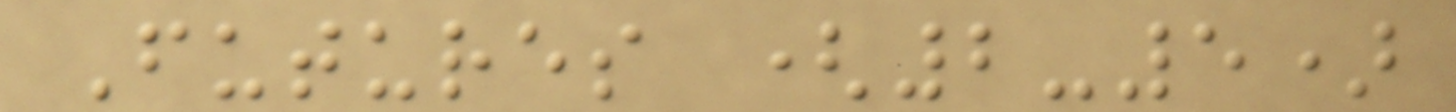Futures (2-5)
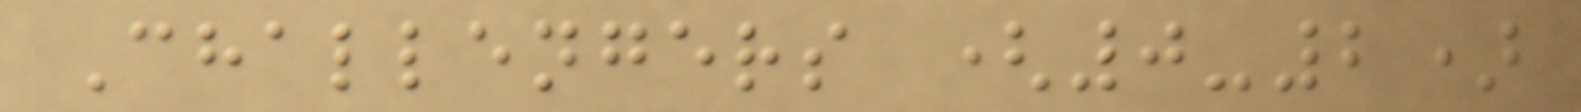Challengers (0-2)
